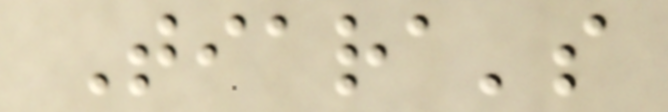Tiara's
